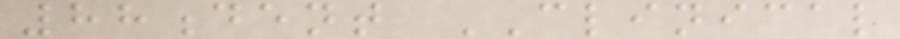88dent CLINICAL
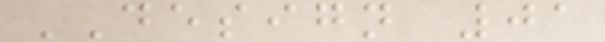DESIGN 01
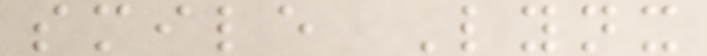smile Lynx
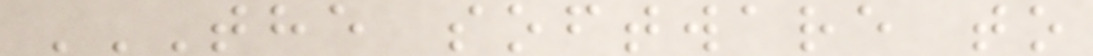THE SOFTWARE TO
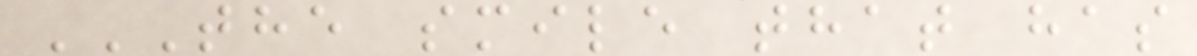THE SMILE THAT HAS
